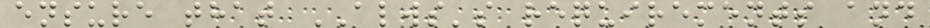ensure that ALWS's requirements and
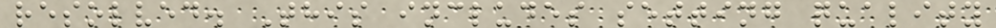resolved. This includes setting quality
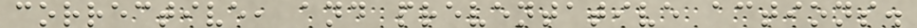corrective, and preventative actions.
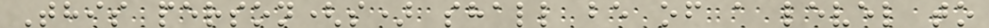This person(s) shall be of a level to
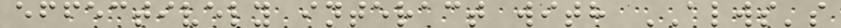effectively interact with ALWS's
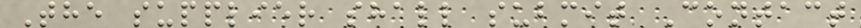The supplier shall submit Contact
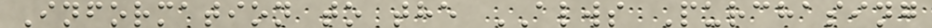Information to the ALWS Purchasing
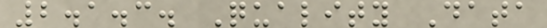2.1.3. Quality Data
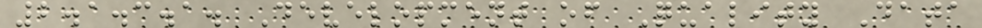2.1.3.1. Development of Quality Data
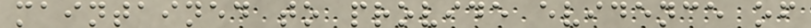maintained to provide evidence of
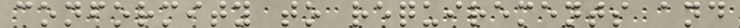conformity to requirements and
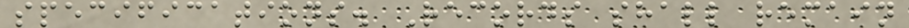specifications. Records shall remain
